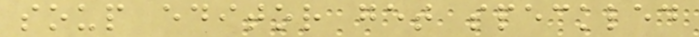soup editor get speckled
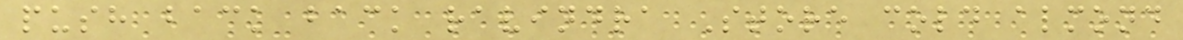push back back ravindra Store cold almond
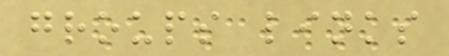groups links
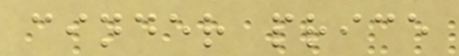cinder price
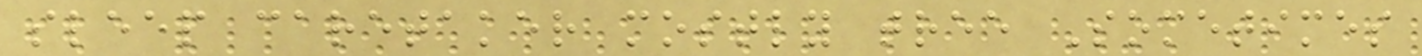sleep caretaker mostly tree Sometimes
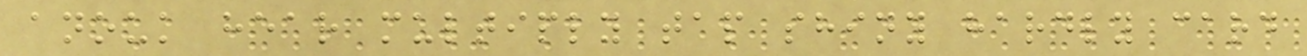anouk hear multiply tap shiny hardly card
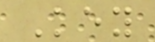Key
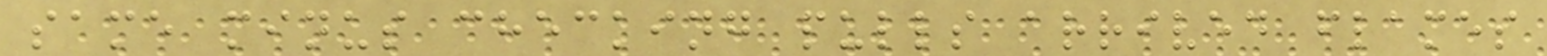same minus checking pulls arrived flames
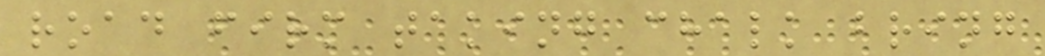road firm taking chalk bring
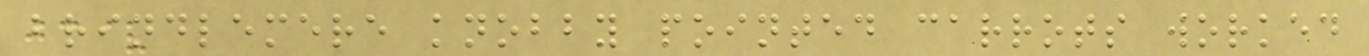brindlemere knobby pointed carrots worked
